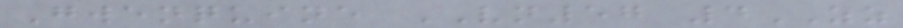Gwenquine VN57 4ZZ
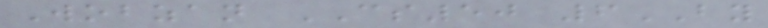Wobzan CS50 6BY
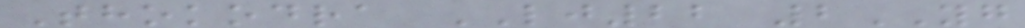Thokodra LJ22 2YG
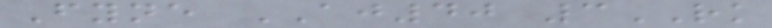Fyne AJ40 3RK
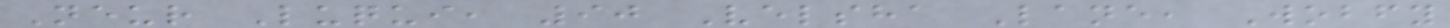Neur Luqui, 90 Velsha Lane, Wobfy
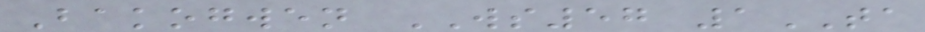Bakogwen WS57 1TA
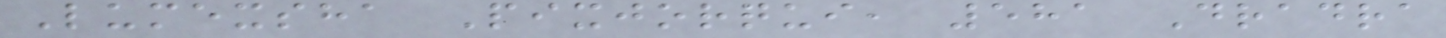Lumexsha Pixjorqui, 581 Dradra
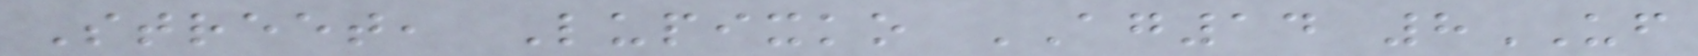Street, Lupixko AG14 8UF
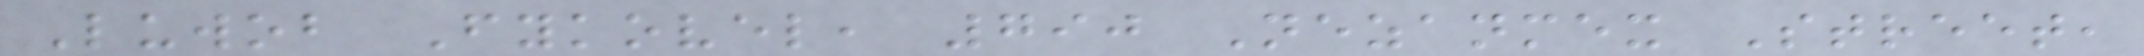Luwob Fykovel, 790 Nezanmex Street,
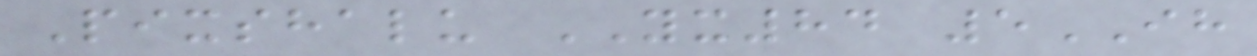Pixshalu YX84 5IH
